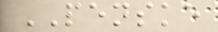PENSKE
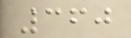360
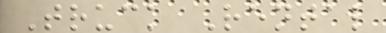Truck Rental
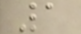1
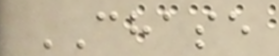CHASE
